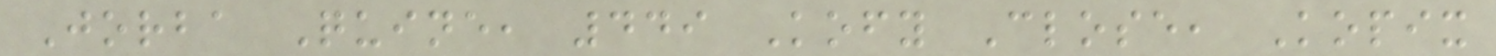Jorba Quine, 449 Kofy Close, Kopix
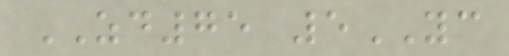ZD75 5YC
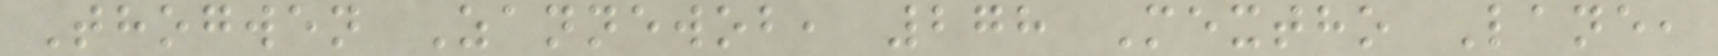Thogwen Zannewob, 278 Mextho Lane,
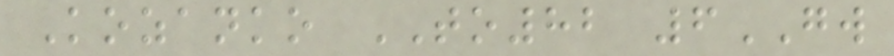Kozanko TO82 6GW
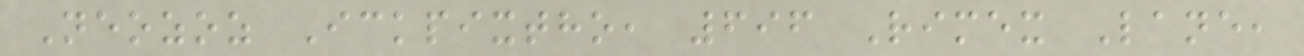Neozoz Ickpixtho, 696 Rimex Lane,
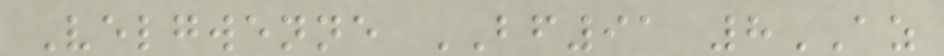Velgwenne BF91 8AZ
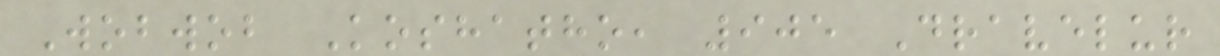Wobwob Koshatho, 905 Dravelur
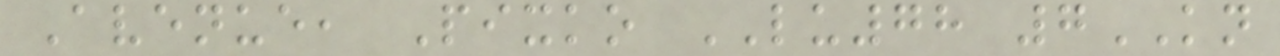Avenue, Pixko LU78 7KN
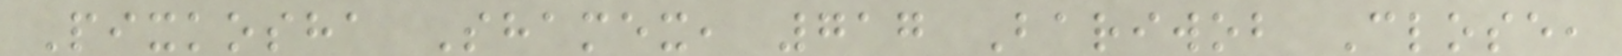Pixkosha Shamex, 717 Bariwob Close,
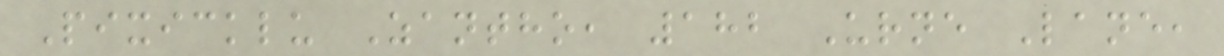Pixicklu Zantho, 182 Urne Lane,
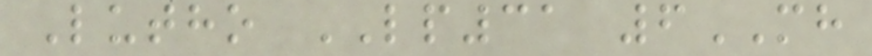Lutho LP31 6MH
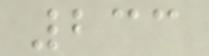233
